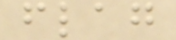flag
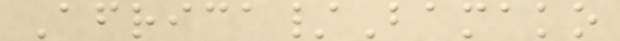Africa/Bamako
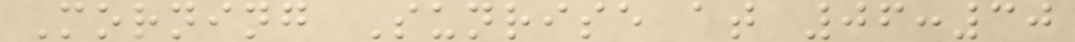Morning Sunrise at 06:30
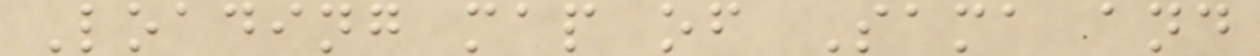Loading map of Sama and
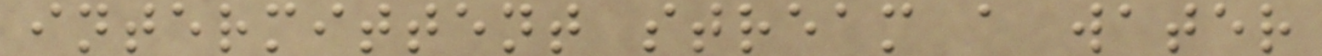intermittent stream a water
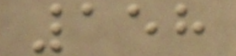158
